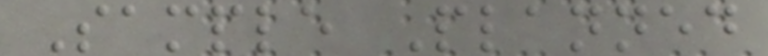Sample Planned
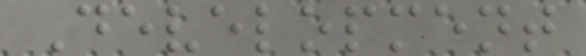Development
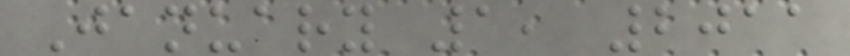January 1, 2011
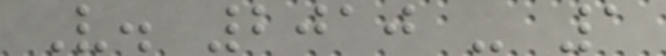V. 2010 - 1
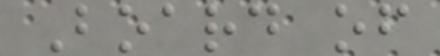Board of
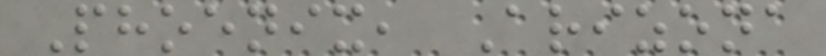Phoenix, Arizona
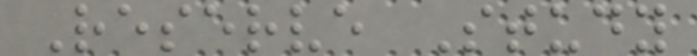Reserve Study
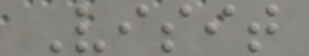Visit
